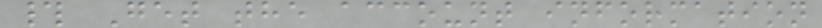# Get the account information
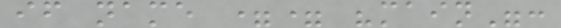if name == "main":
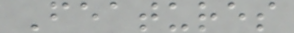Features
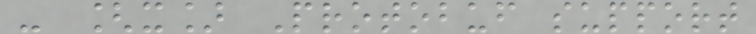- [x] Protobuf support
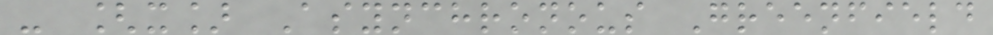- [x] Asynchronous Greenfield
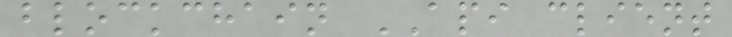blockchain API client
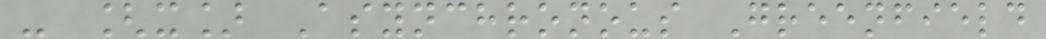- [x] Asynchronous Greenfield
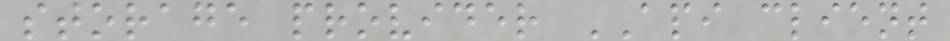storage provider API client
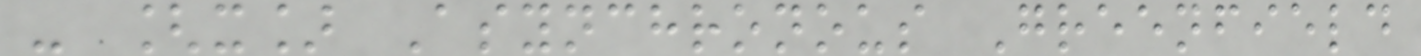- [x] Asynchronous Greenfield
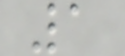1
